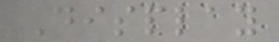Display
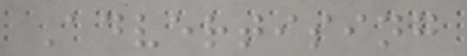Advertising
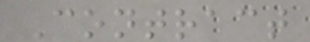Contract
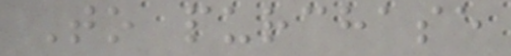To purchase
